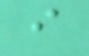i
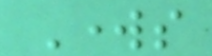Works
